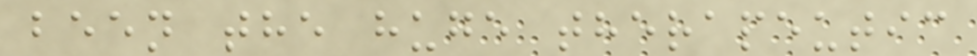been the huge therapeutic
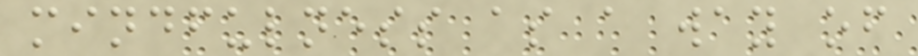mindfulness as a way of
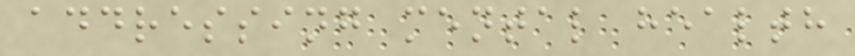addressing mental health
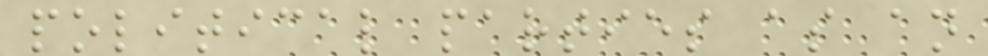political parties as an
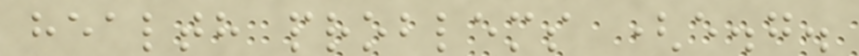health problems (e.g.
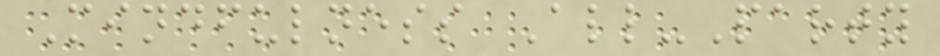Mindfulness All-Party
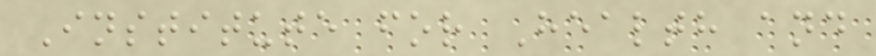Institute for Health and
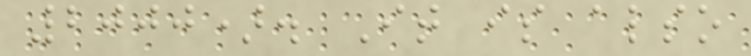2000). It is also
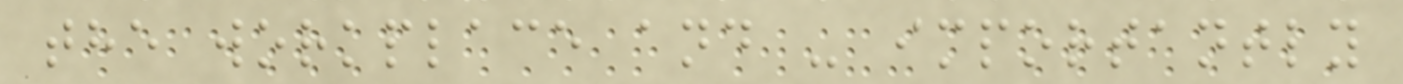the workplace and - importantly
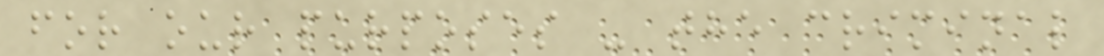for our purposes - the criminal
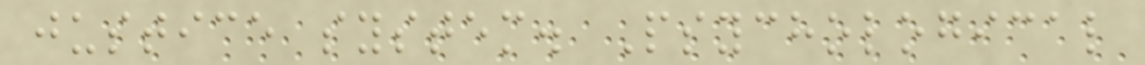justice system. Psychological
